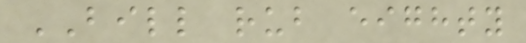BILL rub eighty
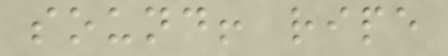sound! ripe
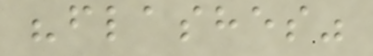"flashes"
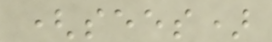(sees)
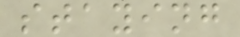staying
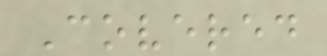Covered
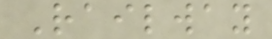Railway
